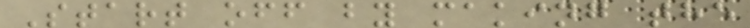Start off by making the
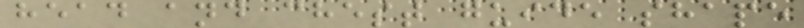head and chest guide shape
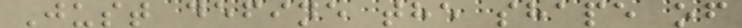Just define the shape of
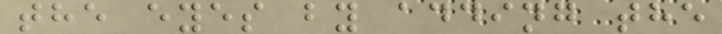the eyes by adding the
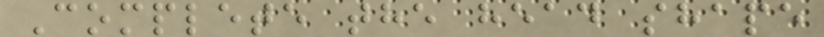Complete the head shape
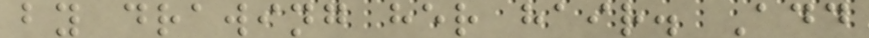by drawing her hair. Add
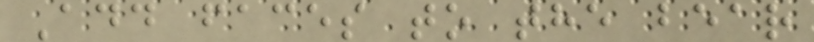Add faces to the bear
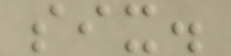six.
